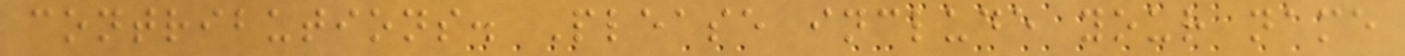contributions. Please include your name
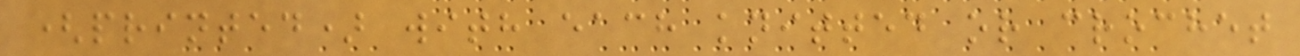(printed) with each knitted or crochet
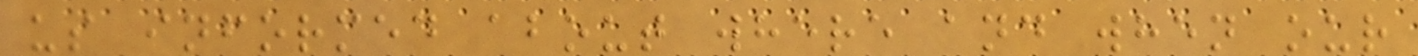us informed about where and when our
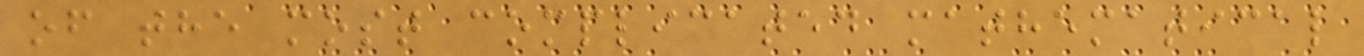of the most complicated mathematical
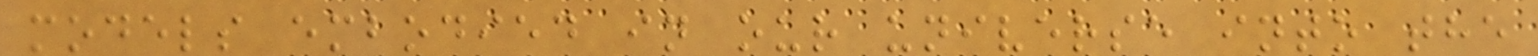models embodied in our universe into the
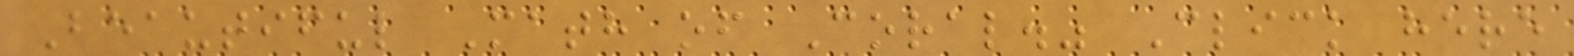Beautiful Math of Coral." Click here
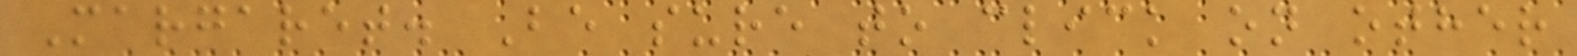Margaret. Be sure to click on other
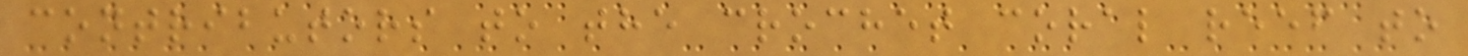contributors to the crochet coral reef to
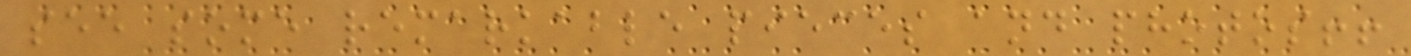see some remarkable pieces and photos!!
